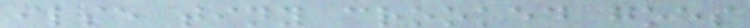ilse tiny crooked goes
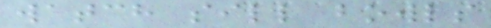watch sill bowls
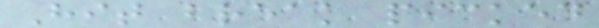Hit break picked
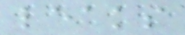leaks
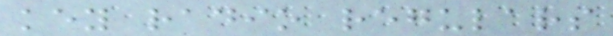key radio regulars
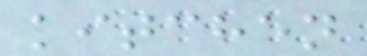kitchen
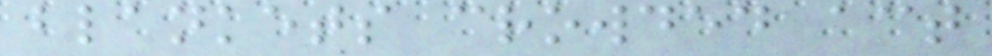blankets crowded act
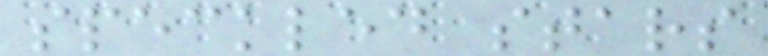speckled stars
